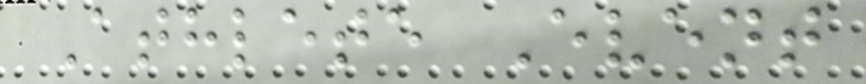Athlete Event
